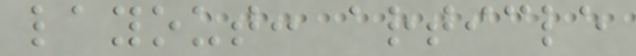layout: article
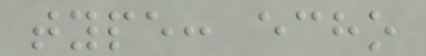type: echo
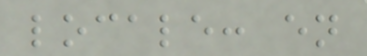locale: en
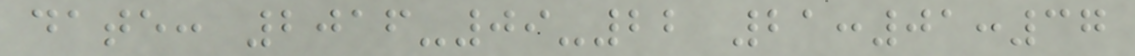date: 2016-09-22 21:01:37
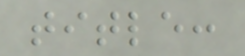title:
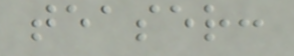teaser:
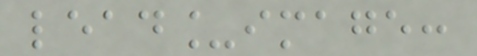lead_image:
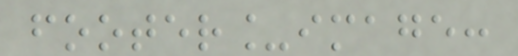footer_image:
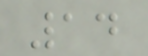14
